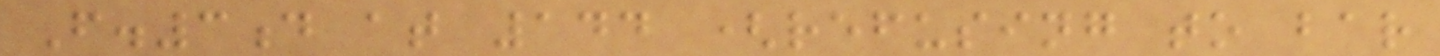F.3d at 144 (refusing to bar
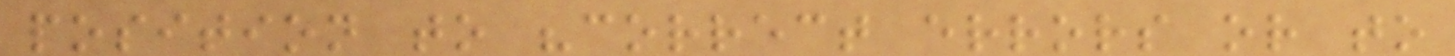position to "correct errors or to
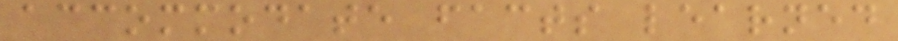accommodate facts learned
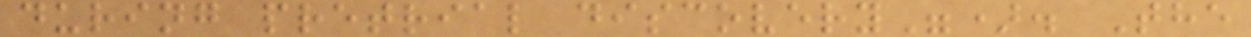during pretrial discovery"). The
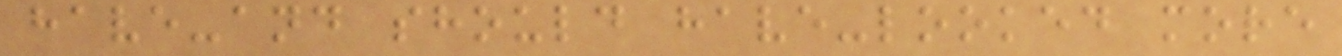have-and should have-looked more
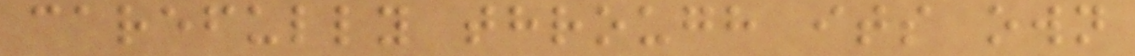carefully through its own
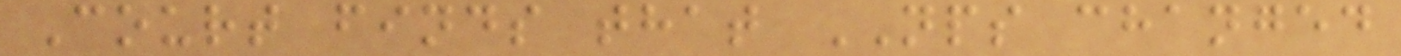Court finds that NPS changed
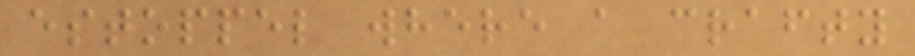estoppel where a crafty
